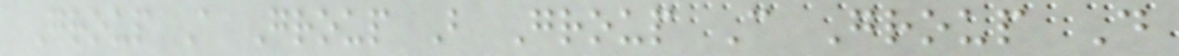Group A Group B Group C Group D
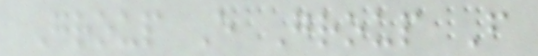Group E Group F
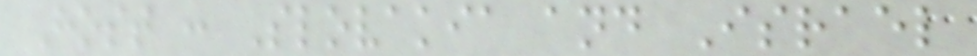Host : Slovakia and Israel
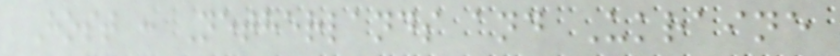Host : Netherlands and Ukraine
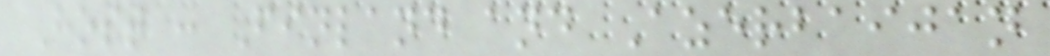Host : Finland and Azerbaijan
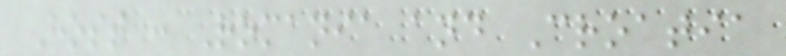Host : Romania and Croatia
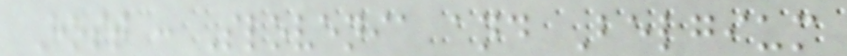Host : Slovenia and Belgium
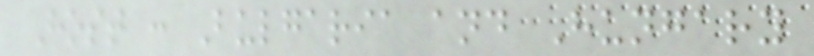Host : Bulgaria and Hungary
